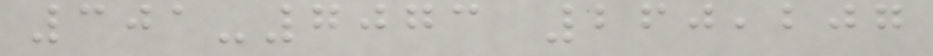301-7073 260,207
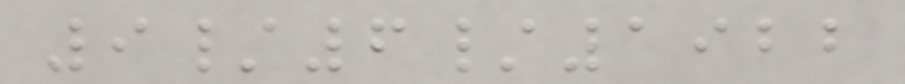9/6/1922
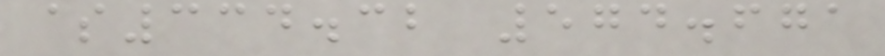$334.32 574.671
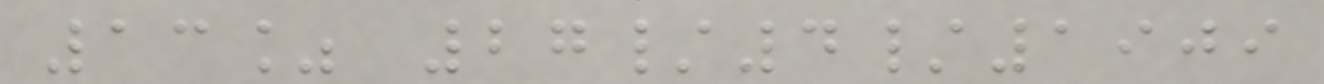13% 27/4/1909
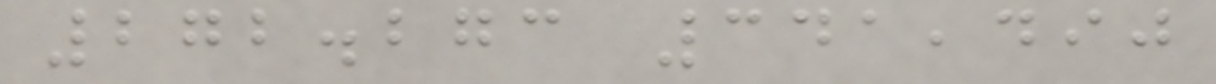272.273 341,490
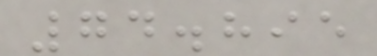74.895
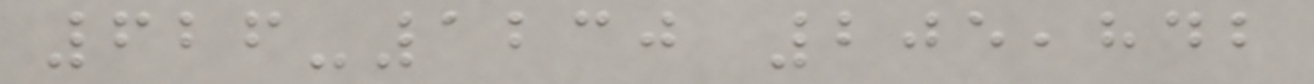626-1230 205,842
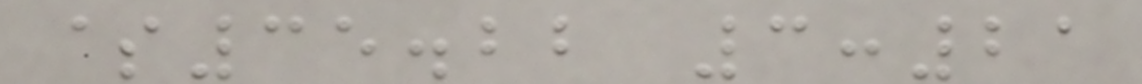$35.22 3:21
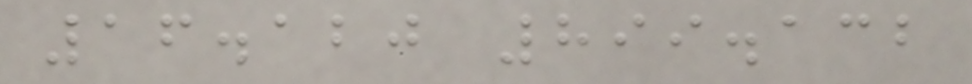16.120 899.132
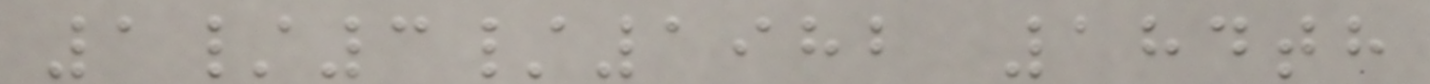1/3/1982 184th
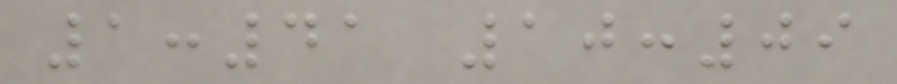1:41 10:09
